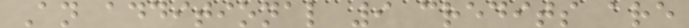An additional 9 credits are
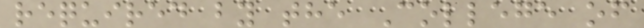required by the College of
